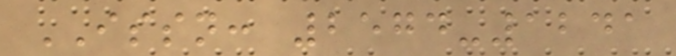ISSN: 2574-1241
